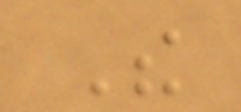The
